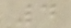4
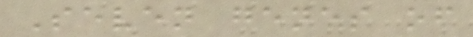Seven genes of
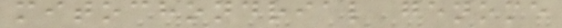mitochondrial genome
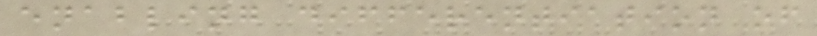enabling differentiation of
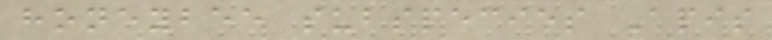honeybee subspecies Apis
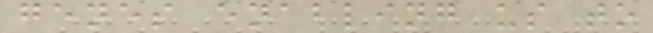genes enabling us to
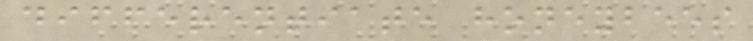differentiate honeybees
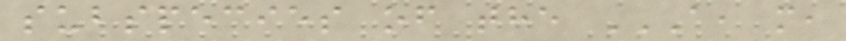subspecies of the A, M,
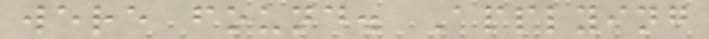were found. Applying
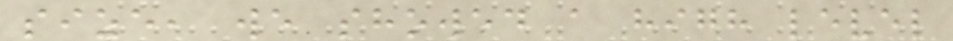size, we showed a high level
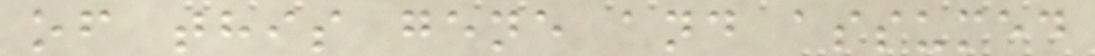of this gene and assumed
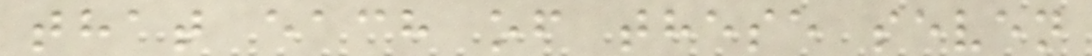that each of these seven
